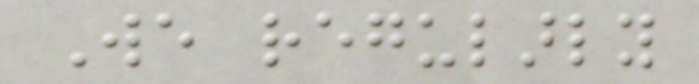We regularly
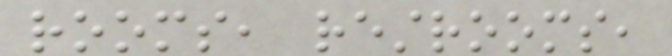rooms, restrooms,
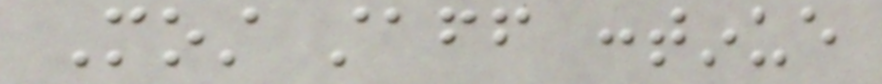Most staff continue
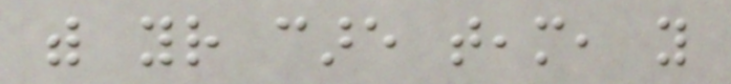with your care team, you
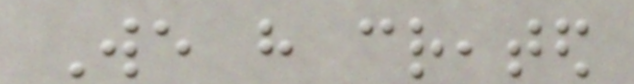We have created
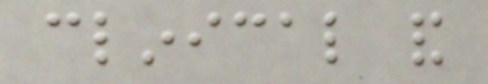clinical and
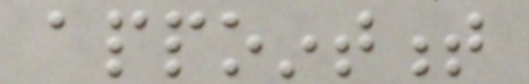appointment
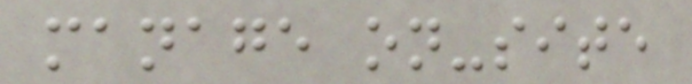manage on-site
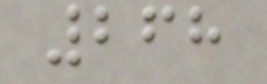268
